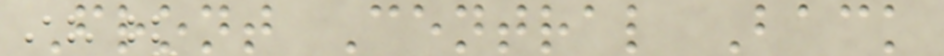Front Central Back
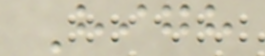High
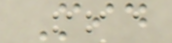Mid
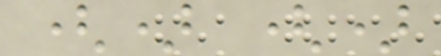() ()
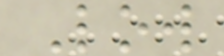Low
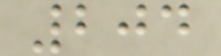204
